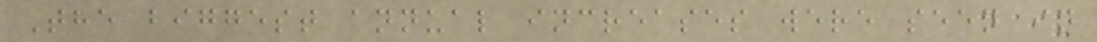The biggest annual increases were seen in
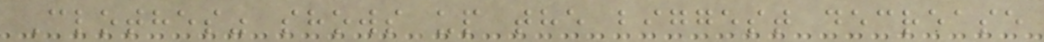Clothes" shows up the biggest decrease
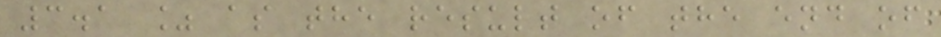3.1 % as the result of the end of
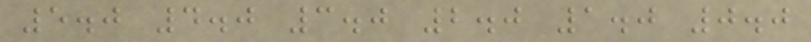5.0 4.0 3.0 2.0 1.0 0.0
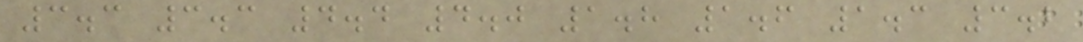3.3 3.3 4.4 4.0 1.8 1.6 1.3 3.2
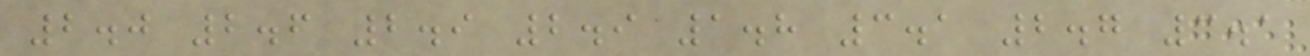2.0 2.6 2.9 2.9 1.8 3.1 2.7 3.1
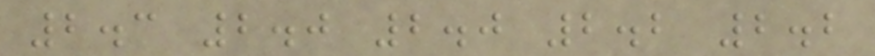2.3 2.0 2.0 2.2 2.2
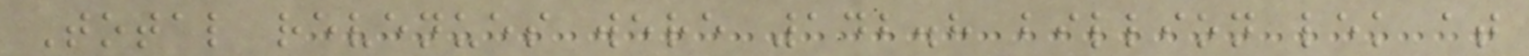Total revenues were 142.8 billion lek at
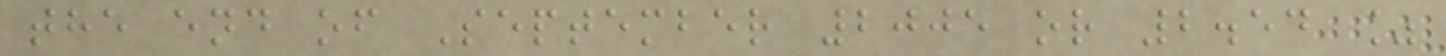the end of September 2005 or 2.54 %
